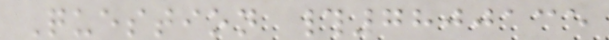Question #7800135
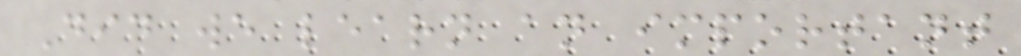Did we learn an important
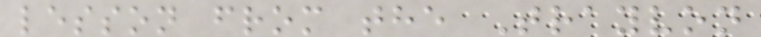lesson from the Trayvon
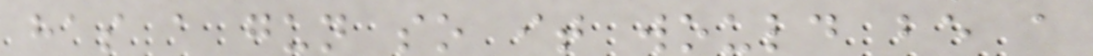has a gun so it would be a
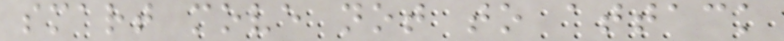smart move not to attack
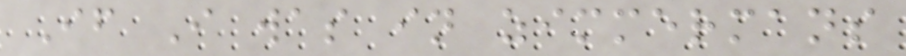If I was in zimmermans
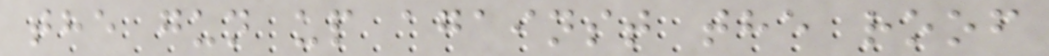the gun up against the roof
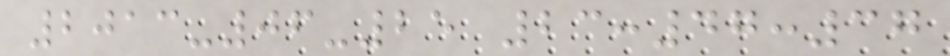2013-06-25 23:47:37
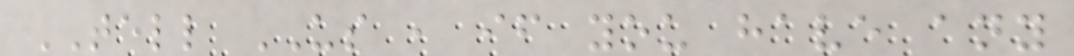TELL US , if you have any
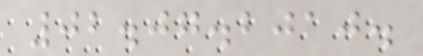02.07.2010.
